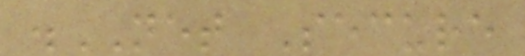.NET Secure
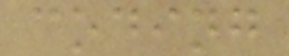coding
